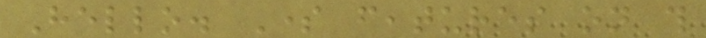Hello. Some features on this
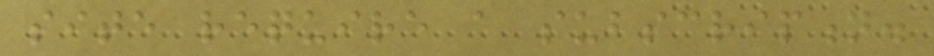site require a subscription.
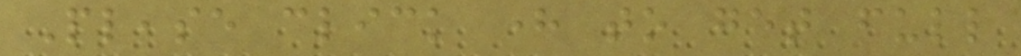Please click here to get full
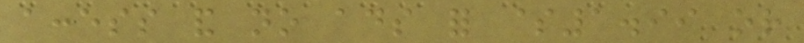access and no ads for $1.99 or
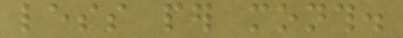less per month.
